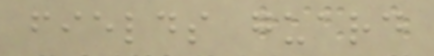fields guard
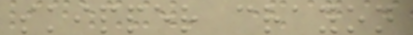skipper crayon
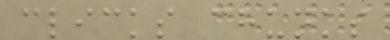clicks chunks
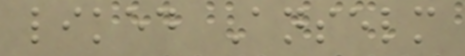liked Anselm
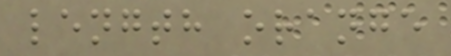length orange
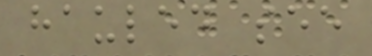hauled see
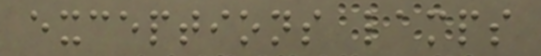exceptions lamps
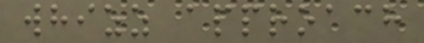whizz approach
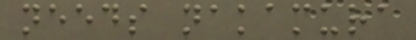needs nakamura
